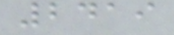2419
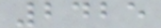2425
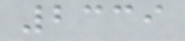2339
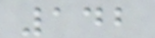142
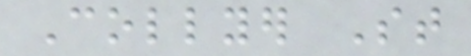Collyer St
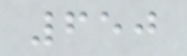650
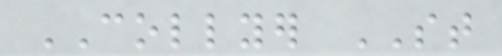COLLYER ST
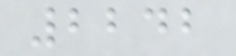2242
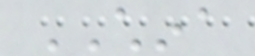CHINA
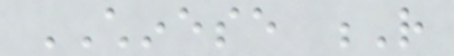CHINESE R
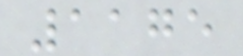1175
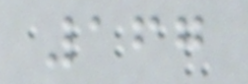167
